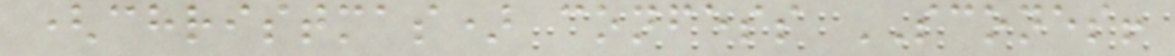(christmas) confess SCONES!
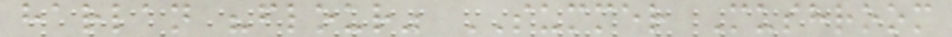harlan "flour" SUMMER Mushroom
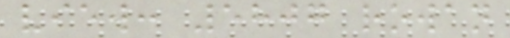view: 5807 rowan
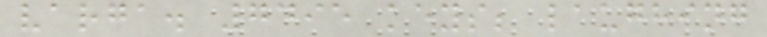varga. 7495 keys; laughing
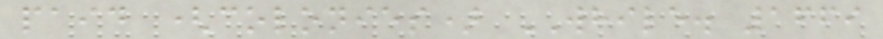paid (colonies) WHILE. 1669
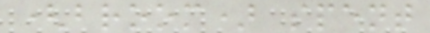(broom) spent
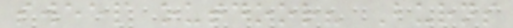sweep outdoor? Burns
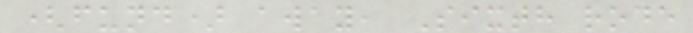(fund) away, Sixth rode
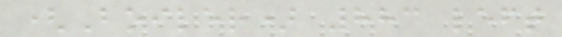(Boiler) 883 left
